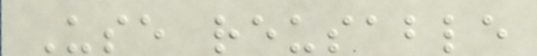Use reusable
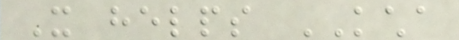It helps KCHA
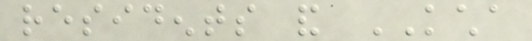residents and KCHA
